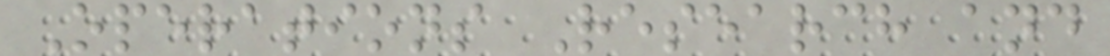Operations Research and
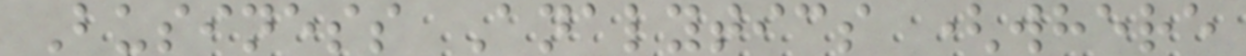Business Analytics (where
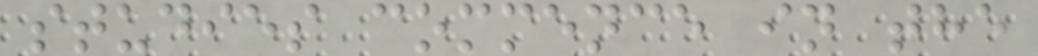studies commence in the
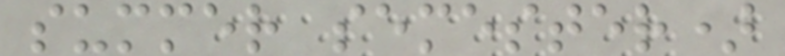summer semester)
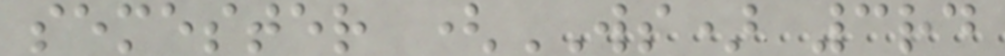semester (WS) 3rd
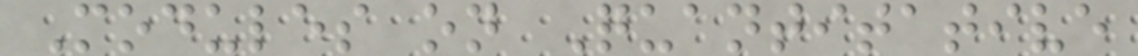Modules on Quantitative
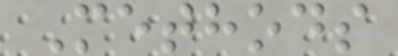Methods
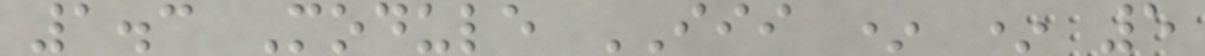1.3 Module III * * 5
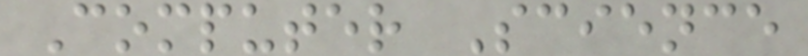Computer Science
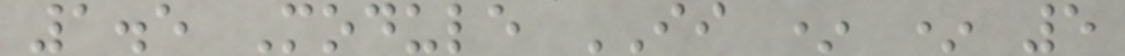1.5 Module II * * 5
